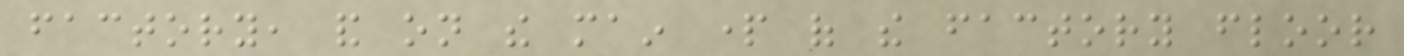factory, and on the main part of the factory floor
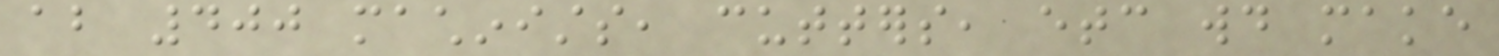about 400 machinists, cutters, etc would make
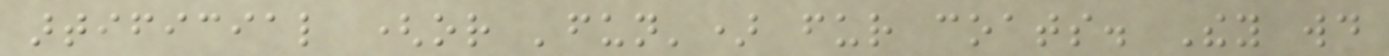artificial (or 'fun') fur coats. They would
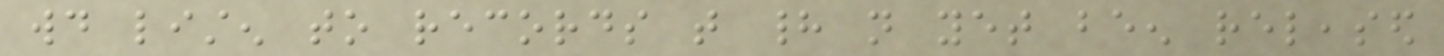would listen to records that had not yet been released
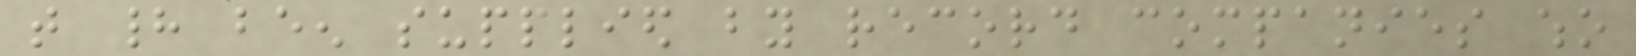that had been supplied by record companies who
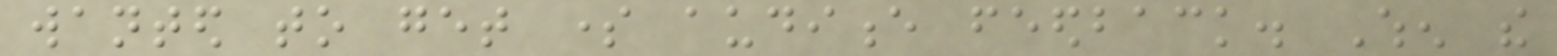wanted to get some audience feedback. When the
